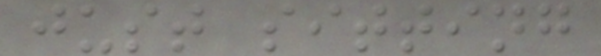just sitting
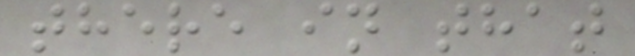there in that
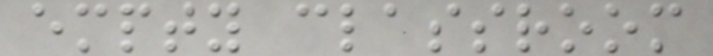empty classroom
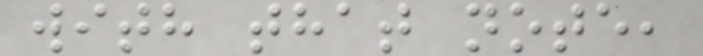with that note,
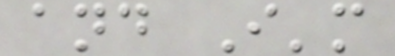and I'm
